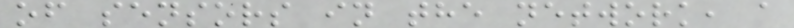of sensors in the network, a
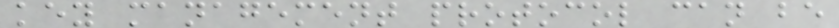key management protocol can be
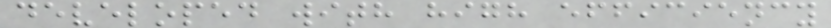developed with high efficiency
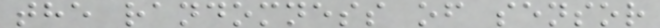the randomness of sensor
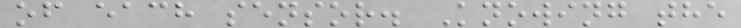of each sensor. Knowing the
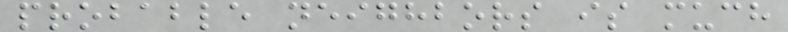probable neighbors is much
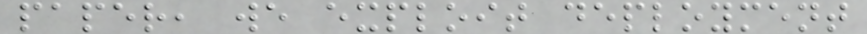paper, we exploit deployment
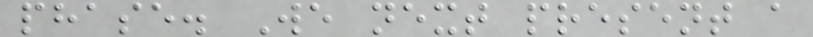phase. We next present a
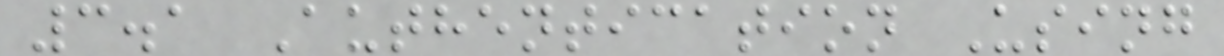3.1 Authentication Using
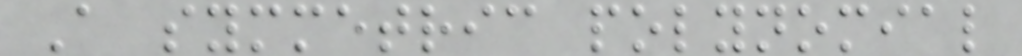A symmetric polynomial
